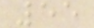55
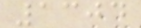1304
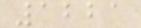1221
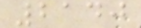2140
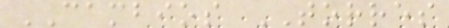CAMBIOS TORRES
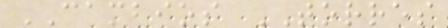CAMBIOS TORRES
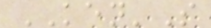KEN'S
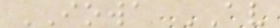IOWA AV
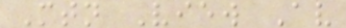Mtn View Av
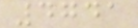4741
